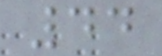44
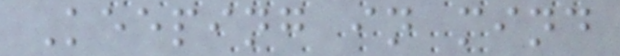Keeping in mind
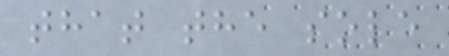that the sole
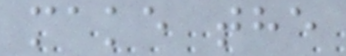make the
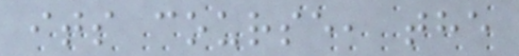its course, the
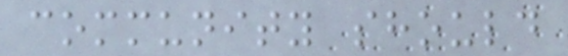community should
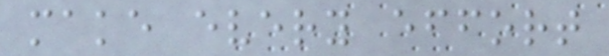make every effort
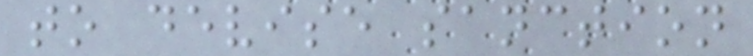to devise sanction
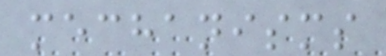mechanisms
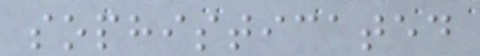sophisticated
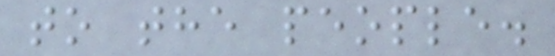to the people.
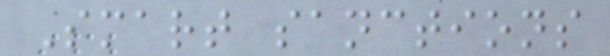Smart sanctions
